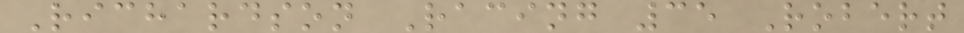Richardson Racing 35 Robert
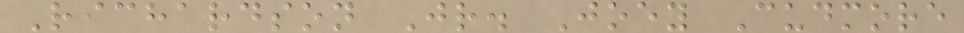Richardson Jr. Joey Cudmore
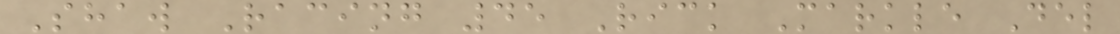Shaw Racing 45 Rick Markle Del
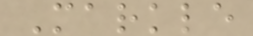Markle
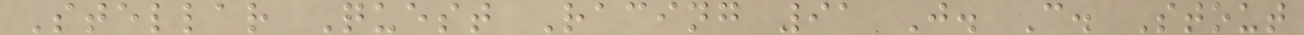Stellar Quest Racing 91 J. C. Stout
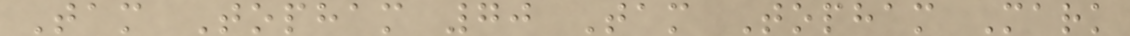Tam Topham 70 Tam Topham Mark
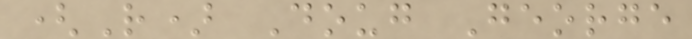(R) Doug George
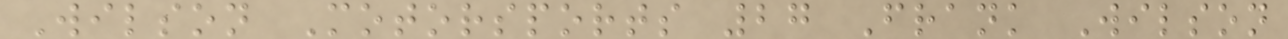Wilson Motorsports 27 Frank Wilson
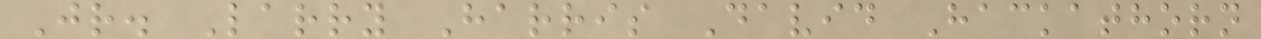Jr. Larry Harris David Hackathorn
